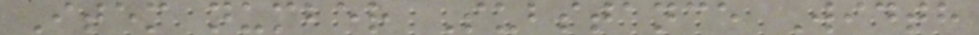Item number Substance Width
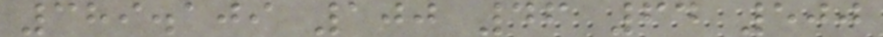389.109 100 46 64 500
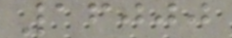16000
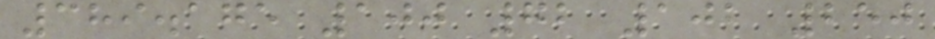389.175 100 72 102 250
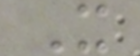X
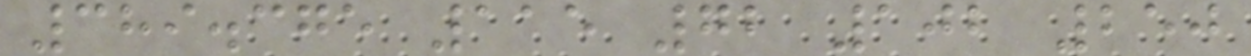389.375 115 72 102 250
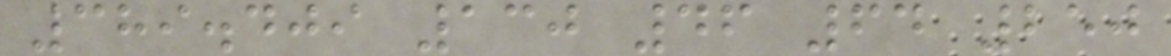389.409 130 46 64 250
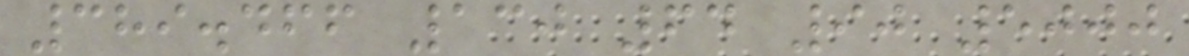389.466 130 64 90 5000
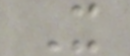X
